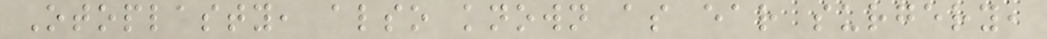Otoplasty, also known as ear surgery,
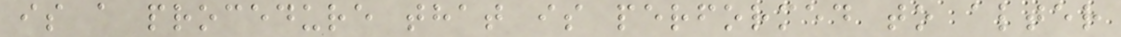is a procedure that is performed to alter
